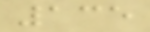135
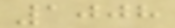1008
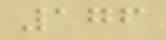176
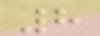8
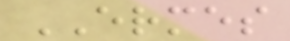ERMES
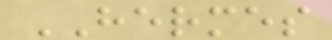HERMES
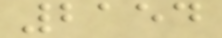2154
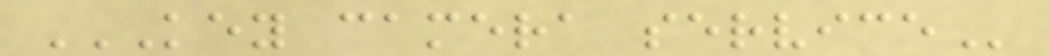KEY CAMERA SERVICE
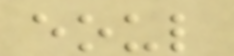eoul
